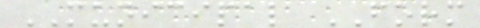MUNICIPAL FORM
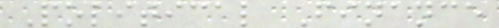Political Finance
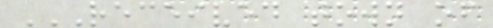RECEIVED TOWN OF
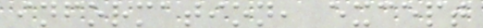information, except
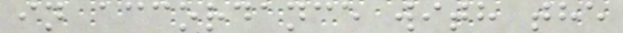in accordance with the
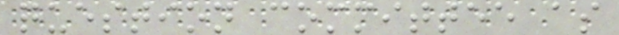question committee as
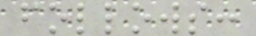follows:
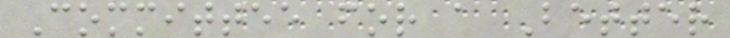Committee for a Better
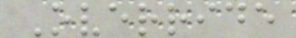Override
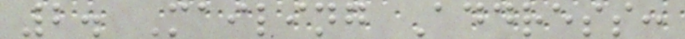2. Mailing Address:
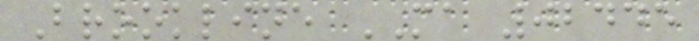Brookline MA 02445
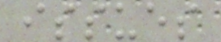issues
